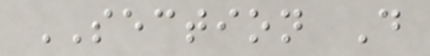SECTION D
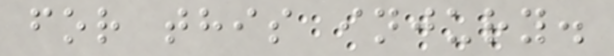for this injury.
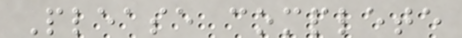Please complete
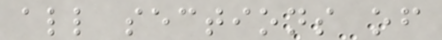all sections of
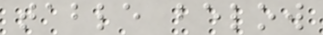table below
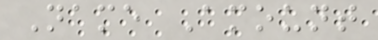Name Amount
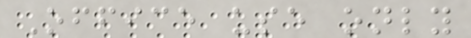Office use only
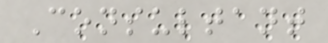Consultant
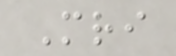Mri
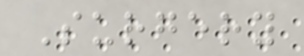Surgery
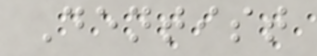Dentist
